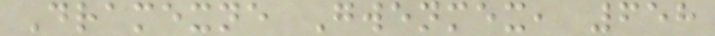Dramexne Gwenmex, 658
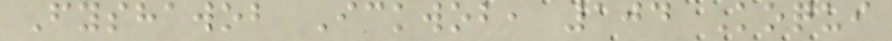Fyshawob Ickwob, 104 Koqui
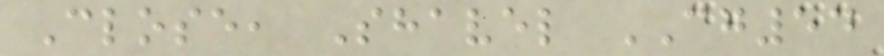Close, Shavel CG54
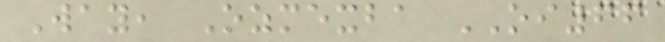Way, Ozmexba OI66
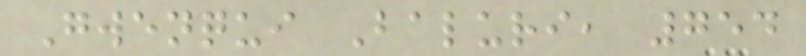Gwenqui Baluri, 754
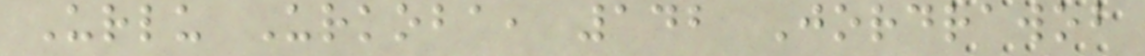Urlu Urkoba, 142 Jordrawob
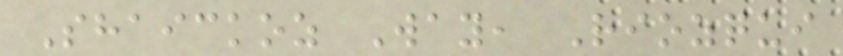Shaickoz Way, Riozqui
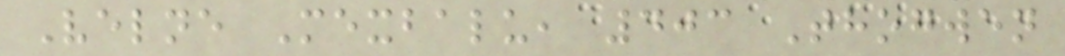Velne Mexbalu, 403 Thogwen
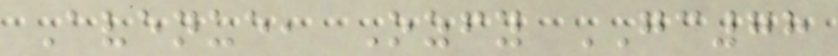Avenue, Ozfy GC78
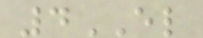4EL
